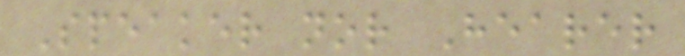Speaker nor Hearer
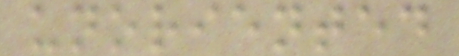unoriented
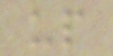up
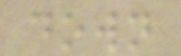down
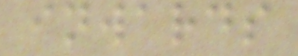inwards
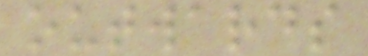outwards
